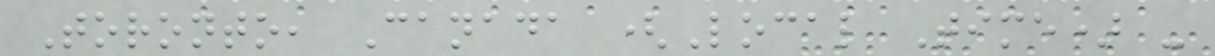Toronto, Canada (Local Time) -
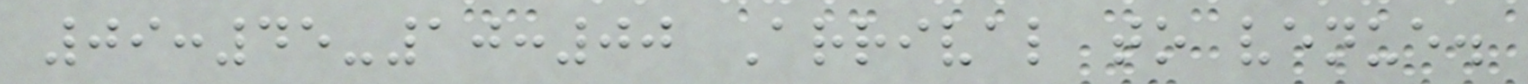09:45-10:00 Arrival to venue.
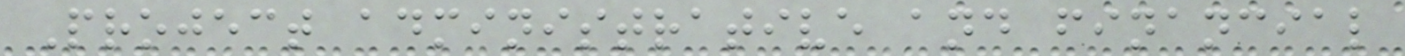Project administrative and financial
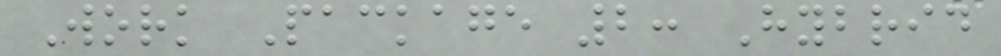Work Package 2: Hybrid
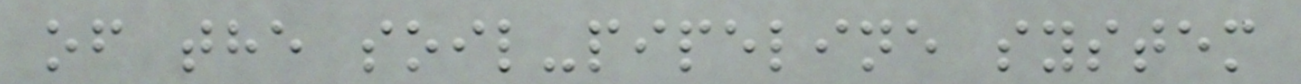of the soil-pipeline system
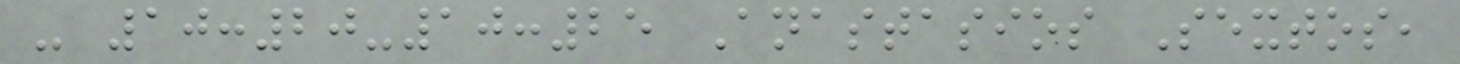- 10:20-10:25 Anastasios Sextos,
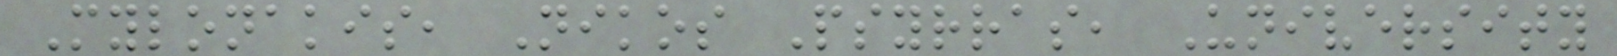Mylonakis, Nikos Psyrras, University
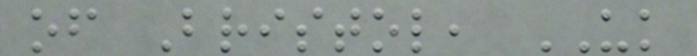of Bristol, UK
